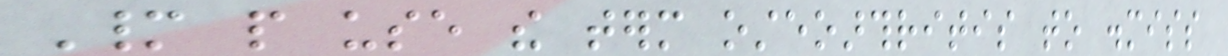Many people use the term osteoarthritis to dismiss
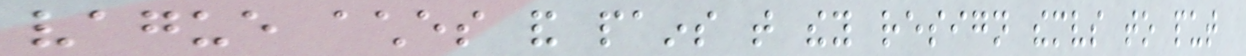vague aches and pains that they resign themselves to put
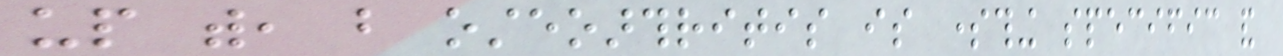up with, but osteoarthritis is something specific and
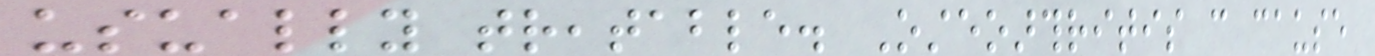usually treatable. Osteoarthritis can cause
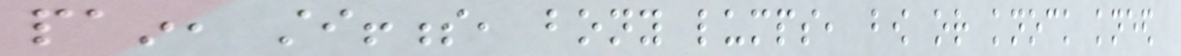pain, stiffness, bony lumps, bow or knock kneed
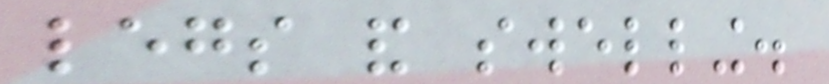legs and swelling.
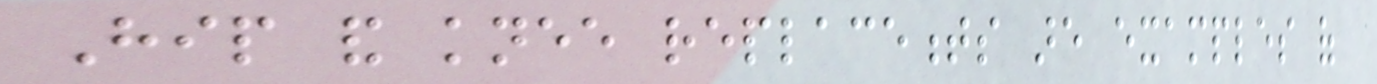Hip and knee replacements are examples of
